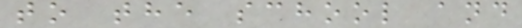to the school and
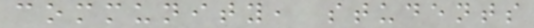community, students
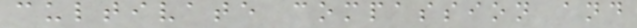cultivate compassion and
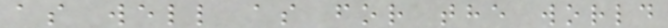as well as for the world
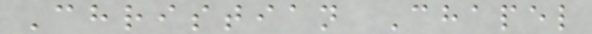Christian Chapel
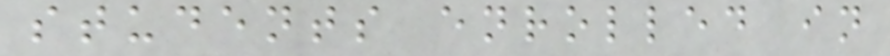students enrolled in
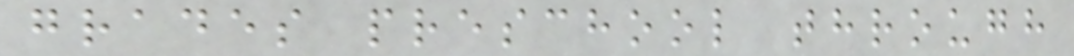grades preschool through
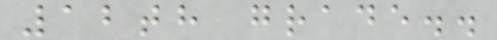12th grade..
